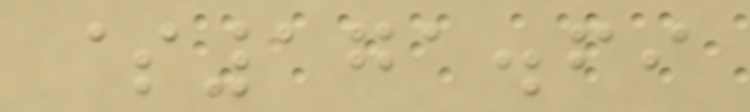$171.69
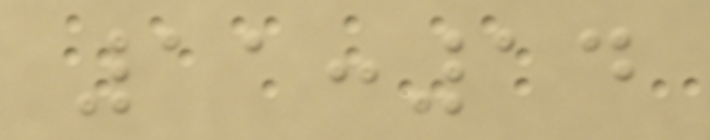11:14
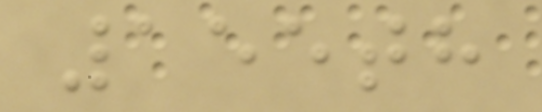155th
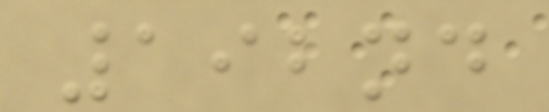192nd
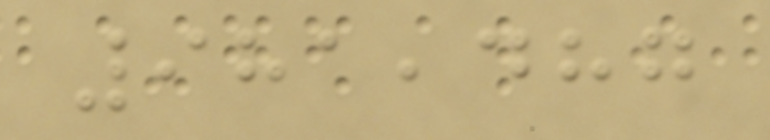981,487
